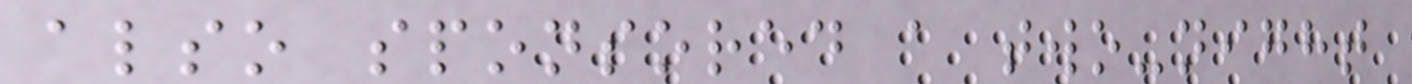also sponsored a two-night
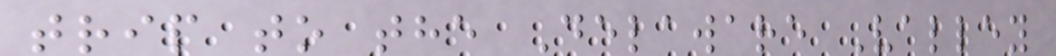trip to the Delaware Valley
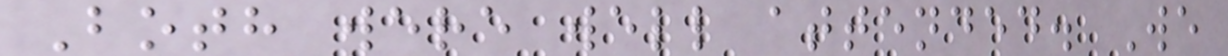Both were well attended. We
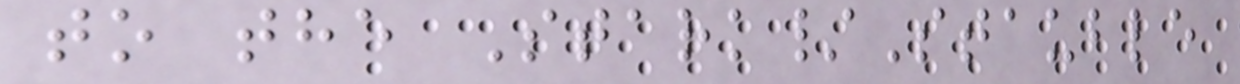to the Stark/Stauble
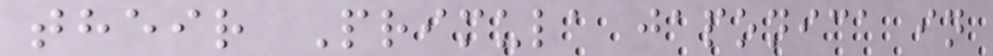their Primula japonica in
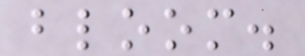bloom.
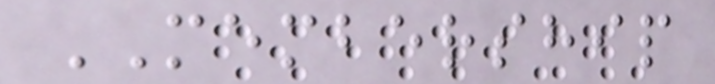MEMBERSHIP
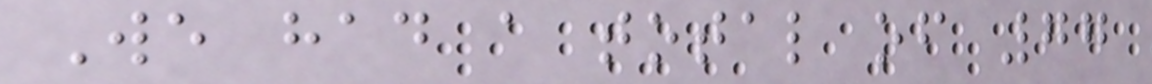We had a total of 77
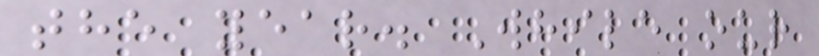the year. While our
